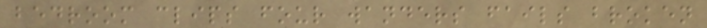bedroom clips four wanders fails broken
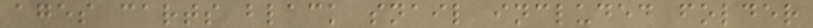ages carts black snail included folder
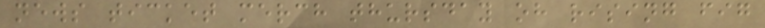news ticket merch thursday oh rising fig
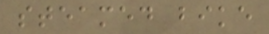steamed bike
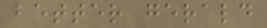better gerald
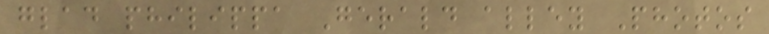glad philippa Gerald alley Photos
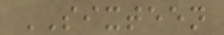SIXTEEN
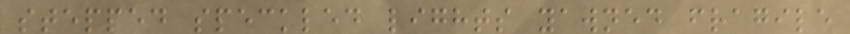stepped speckled lights yawned fragile
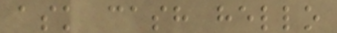ask cash hello
